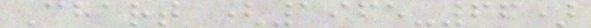Chart (1965-66)
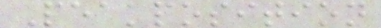Peakposition
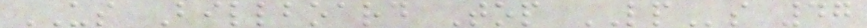US Billboard Top LPs 47
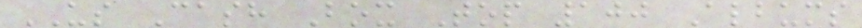US Cash Box Top 100 Albums
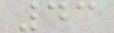43
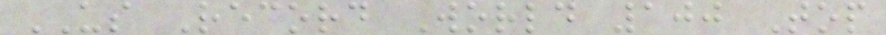US Record World 100 Top
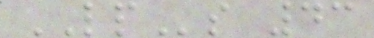LPs 43
